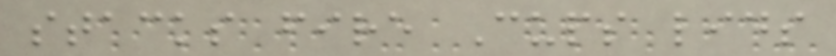stacks fire Cups lids
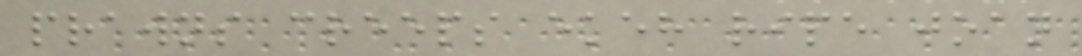prawns creeps ekeh ripe joan
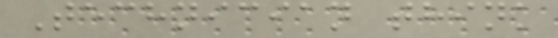Technician think
